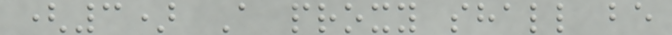(3) A proxy shall be
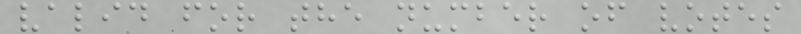valid for the number of votes
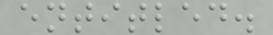entitled.
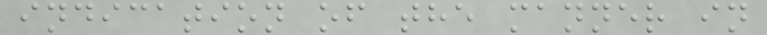indication of the manner in
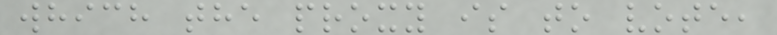which the proxy is to vote,
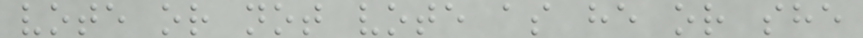vote or not vote as he or she
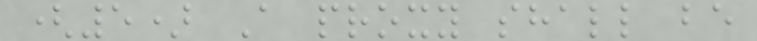(5) A proxy shall be
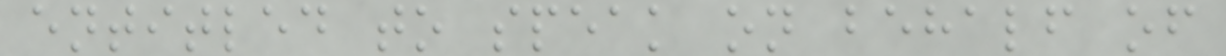entitled to speak on behalf of
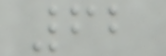62
